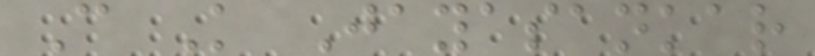C K Jayasankar
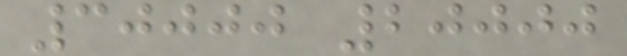30000 20000
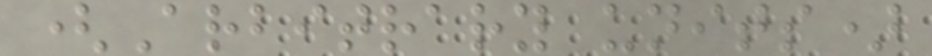(Arbitrary units)
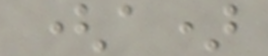(a)
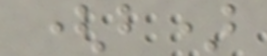(b)
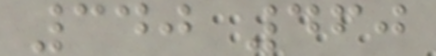340 460
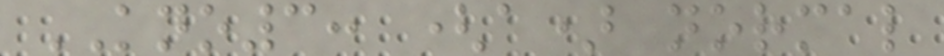KNO3: (a) normal
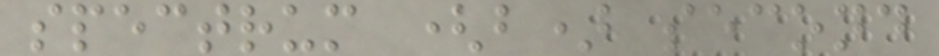spectrum (b) second
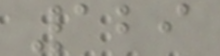129
